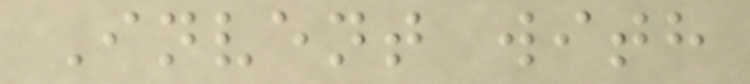Invent with
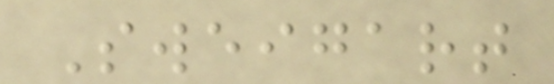Sweigart
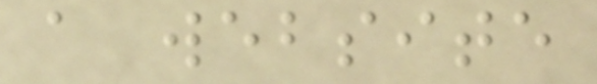a website
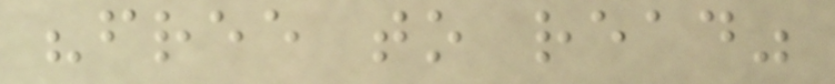"free to read"
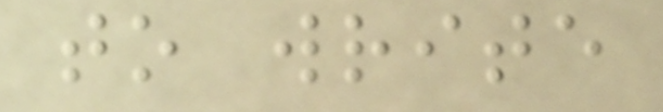to write
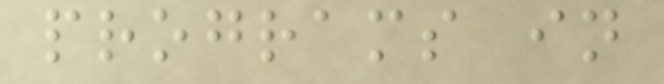programs in
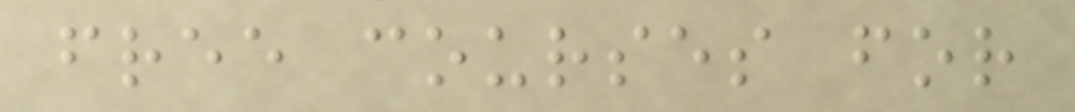free courses for
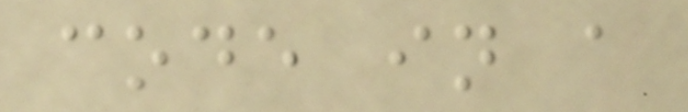code in a
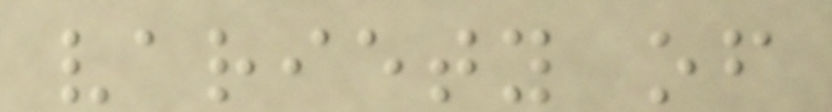variety of
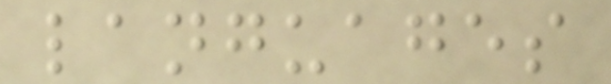languages
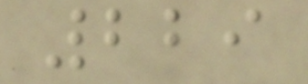229
